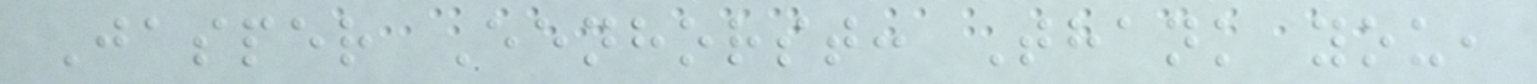Jasper Eenhorst: Thank you,
